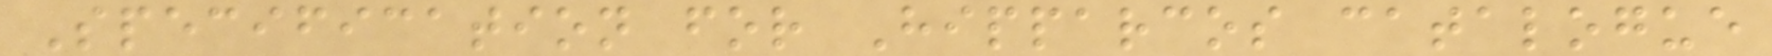Specification for Hipparcos catalogue
